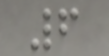6
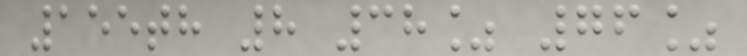155th 8 38% 76%
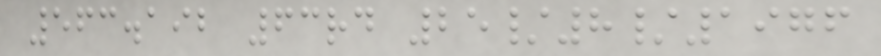563.192 63rd 25/8/1976
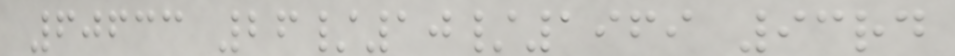60633 26/10/1969 93rd
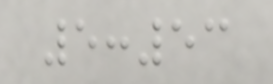5:53
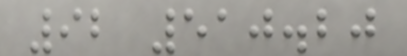92 510.20
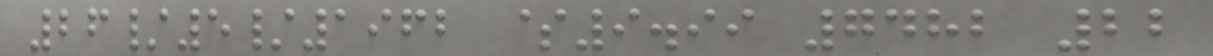26/5/1962 $9.99 7482 22
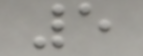5
